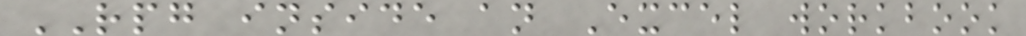RPG inside an Excel workbook
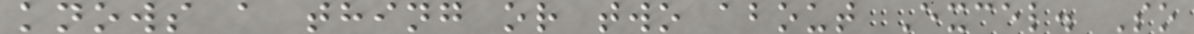knows a thing or two about Excel. So
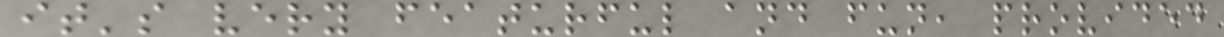it's very featurful and fun, provided
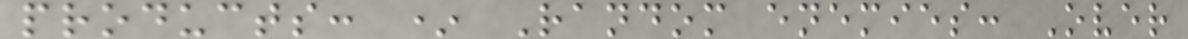products: * Random enemies: Over
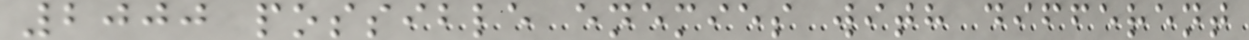2000 possible enemies with different
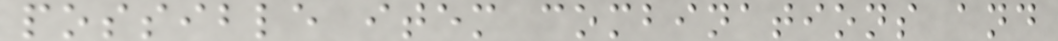possible item combinations and
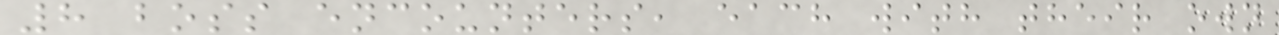8 boss encounters, each with their own
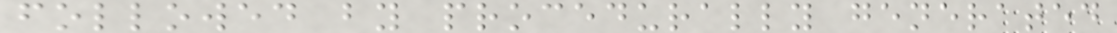followed by procedurally generated
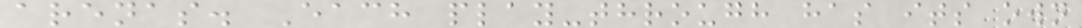arenas. Each play-through has its own
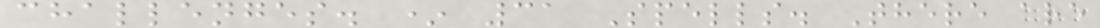challenges. * 31 Spells. There are
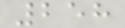258
